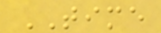TIME
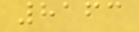8163
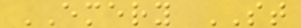EMERY ST
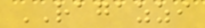RAGAZZI
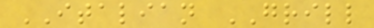ITALIAN GRILL
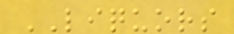LIQUORS
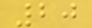20
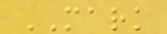MARK
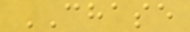CHASE
